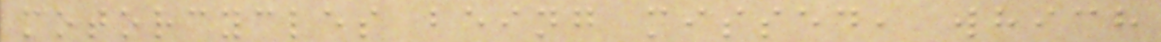motorcycles being missed, which
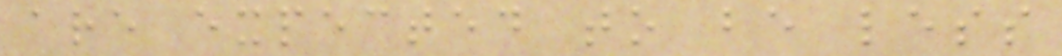are expected to be less
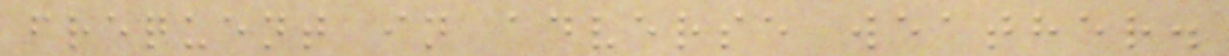frequent in adverse weather.
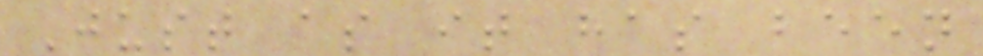Just as it has been
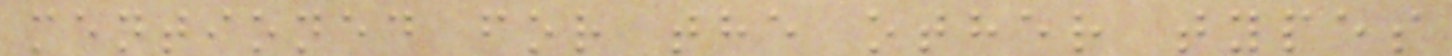mentioned for the other types
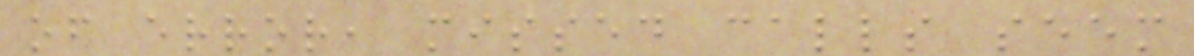of error, missed calls seem
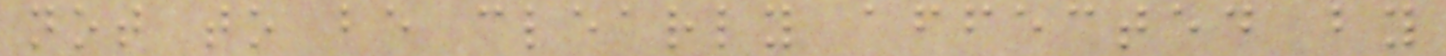not to be clearly affected by
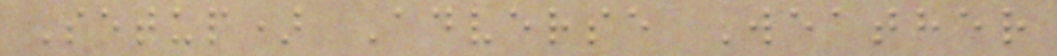Setup) Adverse Weather
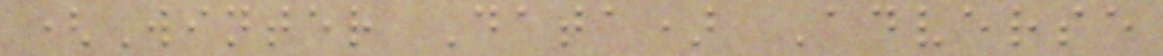(Winter Data) Adverse
